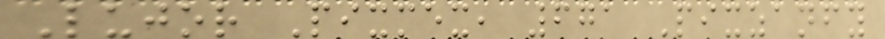Lujor Pixmex, 671 Pixzanfy
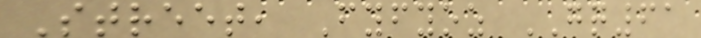Street, Fyfyoz GQ61
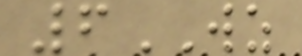6WZ
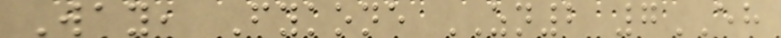Way, Fykone ZN2 7EH
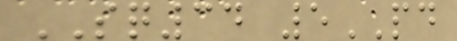SQ34 5PD
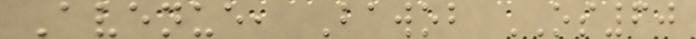Avenue, Bawob OS60
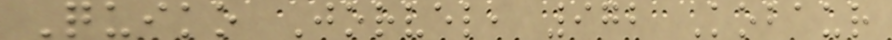Quiko Jorvel, 972 Kobaur
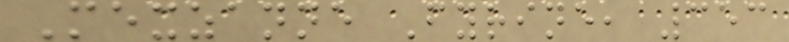Mexzanne Fyrine, 353
